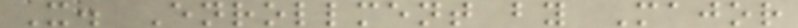X. Enrollment by Major
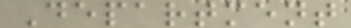Department
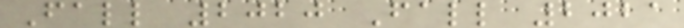Fall 2020 Fall 2021
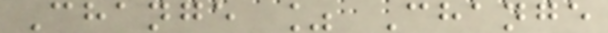Change % Change
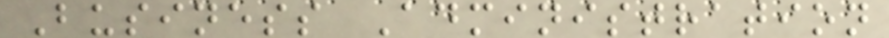Business Administration
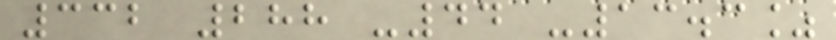332 288 -44 -13.3%
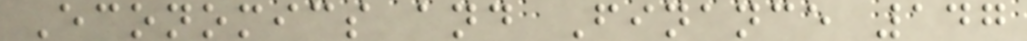Economics and Finance 147
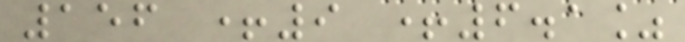156 +9 +6.1%
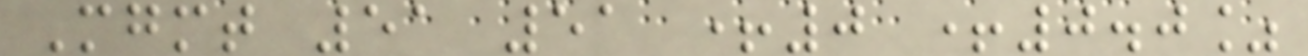Mgmt 51 51 +0 +0.0%
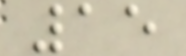15
